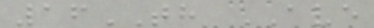16TH AVE
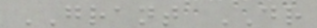GRANT DR
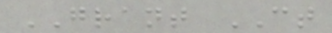GRANT CT
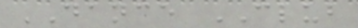DANCE CLUB
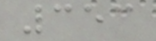353
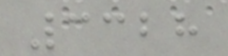3328
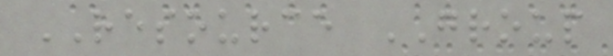RESOURCE GROUP
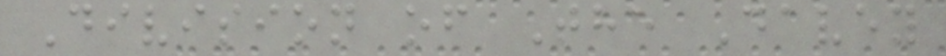Division of The Davey
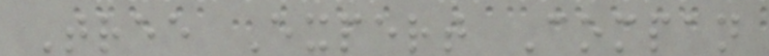Tree Expert Compan
